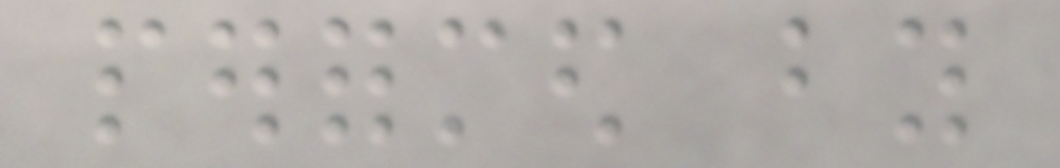performed by
